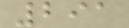291
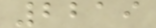2219
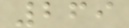269
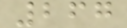267
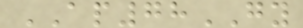AP78GY
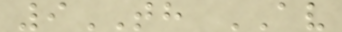9TH AV
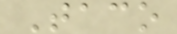Taco
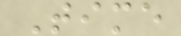Time
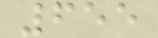655
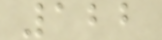122
